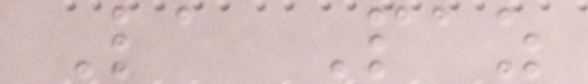La Paz
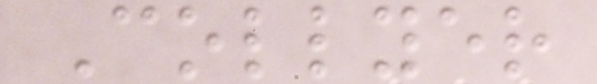Collyer
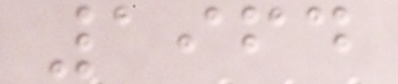1964
